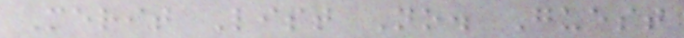Merit List No. Guest
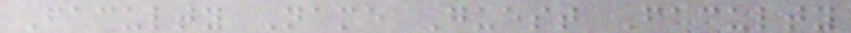Faculty Name Guest Faculty
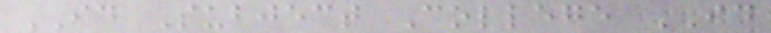ID Subject College ID
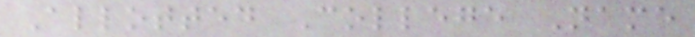Allotted College Name
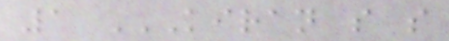1 KIRAN S S
